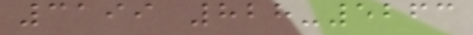3199 828-5263
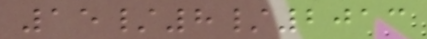15/8/2013
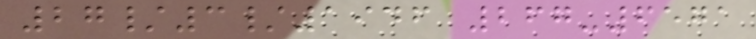27/3/1946 267-6571
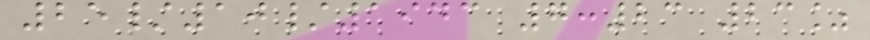25/10/1943 7:23 23%
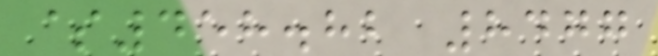$458.82 8477
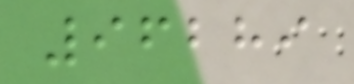96289
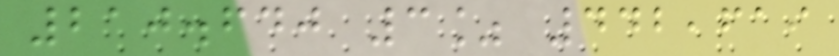210.640 3% 442,619
